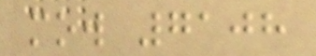mow 7108
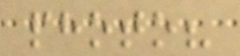photo?
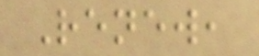Renew,
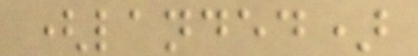(landed)
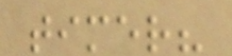timer?
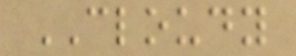CLOUDY
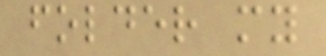folder my
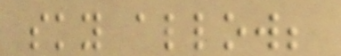sky allow;
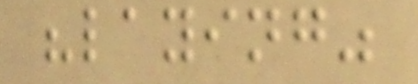"laying"
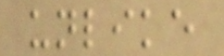unlike
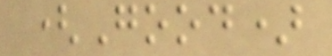(Good)
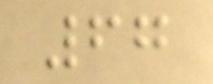67
